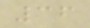36
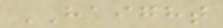HAIGHT
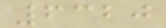6320
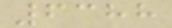6388
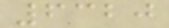6320
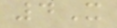4X
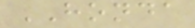HONDA
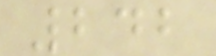242
